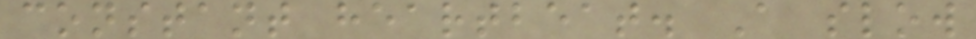constant heartbeat. A slow
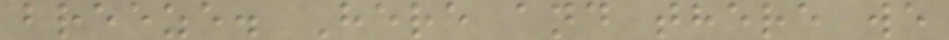breeze. Here and there we
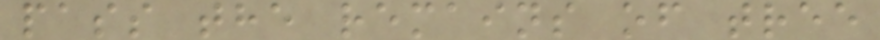pass the remains of tree
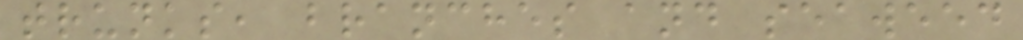trunks, branches and seaweed
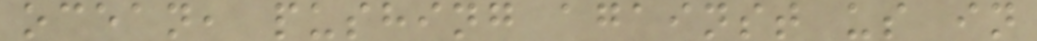ocean, pushing against us in
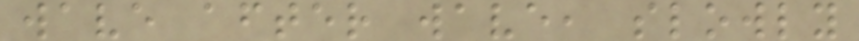wave after wave, slowly
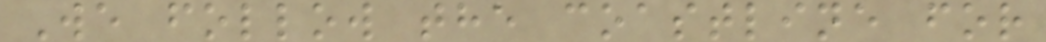We follow the coastline for
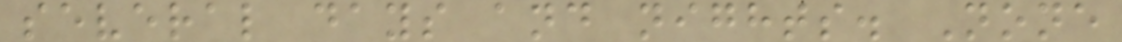several days and nights. None
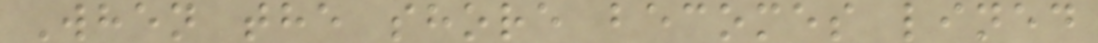When the shore becomes lined
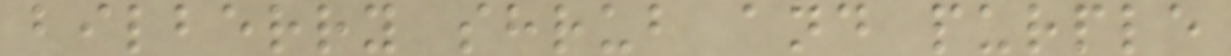bilberry shrub and purple
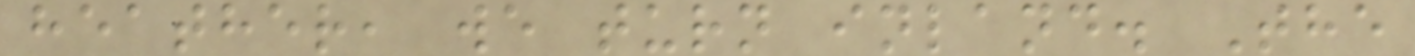heather, we turn inland. The
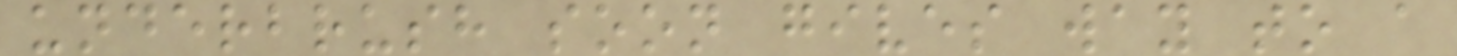underbrush soon gives way to a
